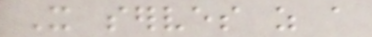It serves as a
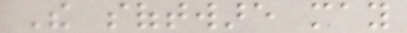The software may
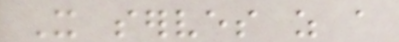It serves as a
